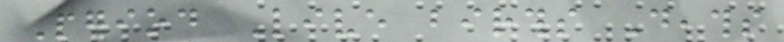Period Live births Deaths
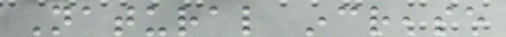Natural increase
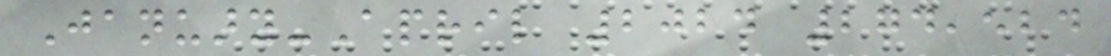January-April 2024 274,524
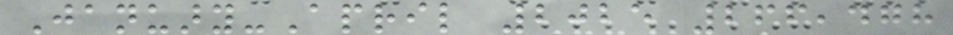January-April 2025 266,478
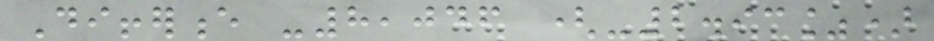Difference -8,046 (-2.93%)
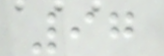97
